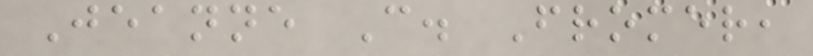Jeanne C. Fromer,
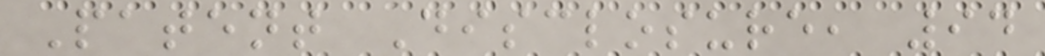Patent Disclosure, 94
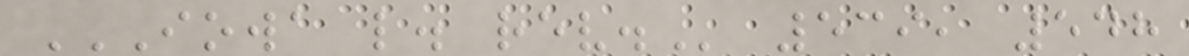IOWA L. REV. 539, 548
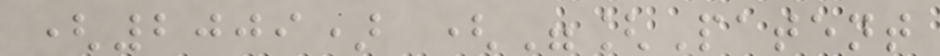(2009) ("[Patent
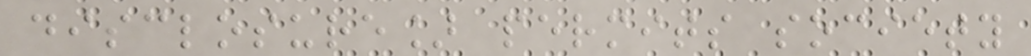disclosure] permits society
